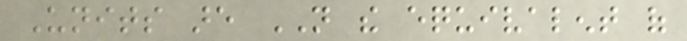Units are NOT the equivalent of
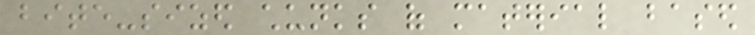bite-sized chunks of material based
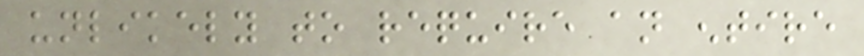unlikely to require an entire
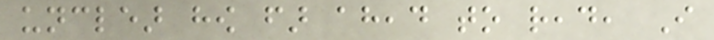unclear how far ahead to read, I
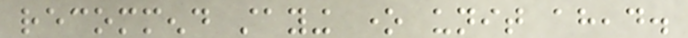recommend staying one unit ahead.
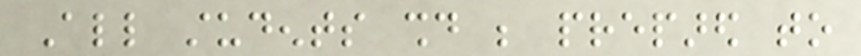All students should be prepared to
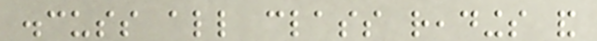discuss all class readings and
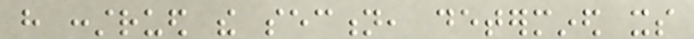have construed the section, determined its
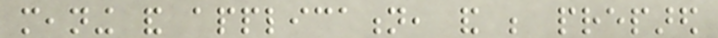meaning and application, and be prepared
